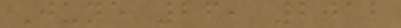June 26, 2012
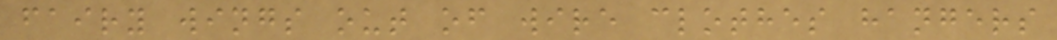fairy wings out of wire clothes hangers
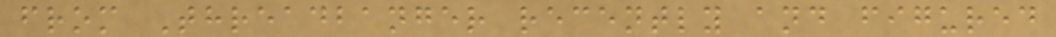from Threadbanger recently and figured
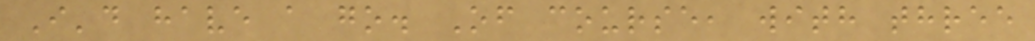I'd have a go. Of course, with three
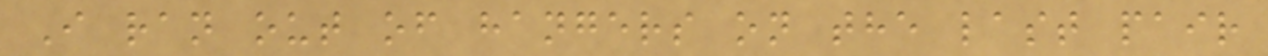I ran out of hangers on the last pair
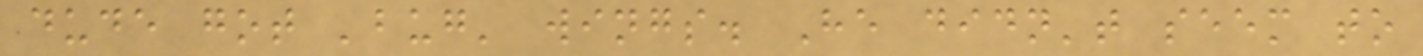dude got 'bug' wings. He didn't seem to
